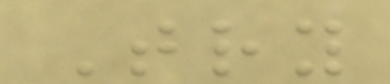Try
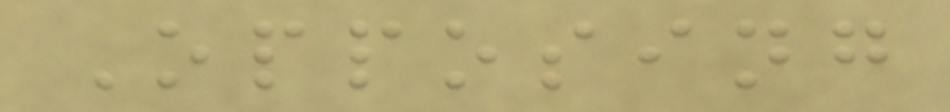Opposing
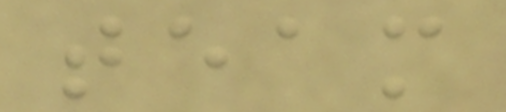team
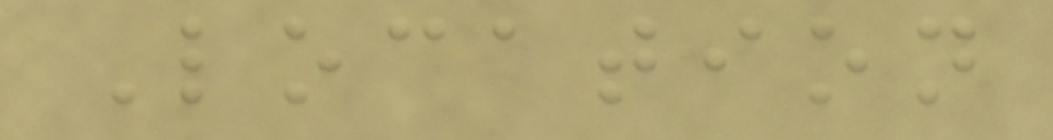Location
